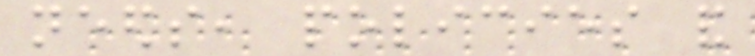needs, policies and
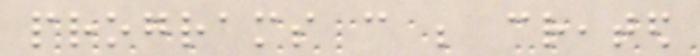programs can be created
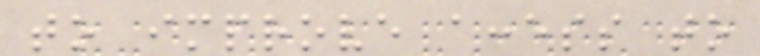to improve access to
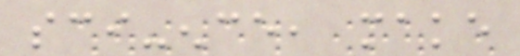sci-ence, make
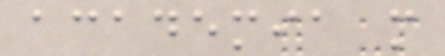academia more
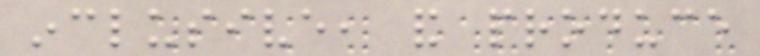inclusive, and produce
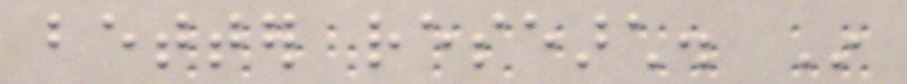better research. In
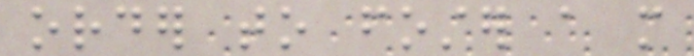order to foster a more
